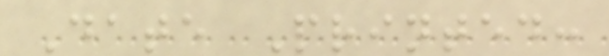Date Printed:
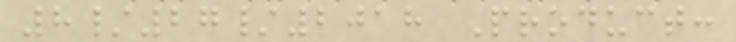8/27/2018 Product:
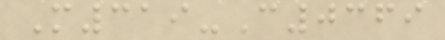M319-C0369
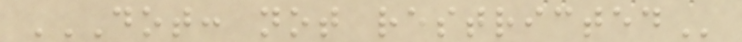DOT: NOT RESTRICTED
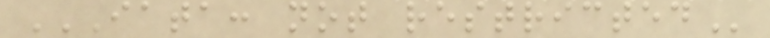IATA: NOT RESTRICTED
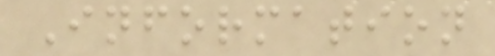Information
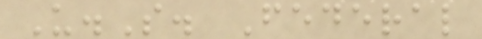U.S. Federal
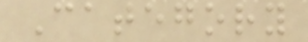Category
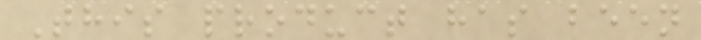This product has been
